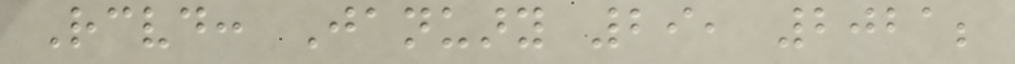Received: January 29, 2021;
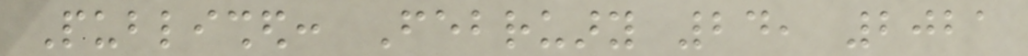Published: February 24, 2021
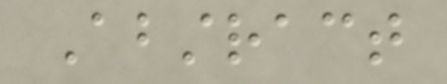Abstract
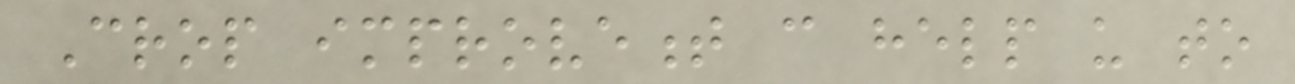Crop improvement can help us to
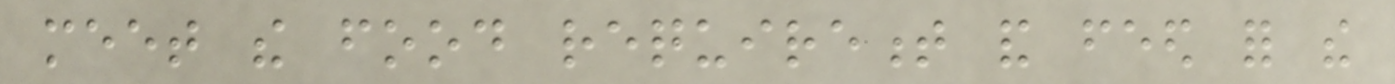meet the food requirement and feed for the
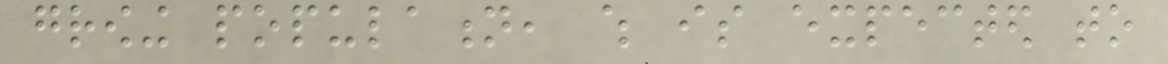growing population, which is expected to
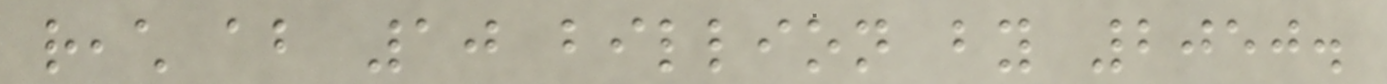reach about 10 billion by 2050.
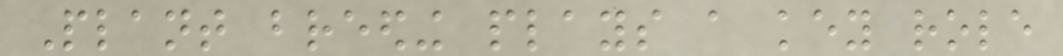Plant breeding plays a key role
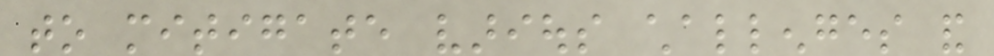to mitigate various challenges and
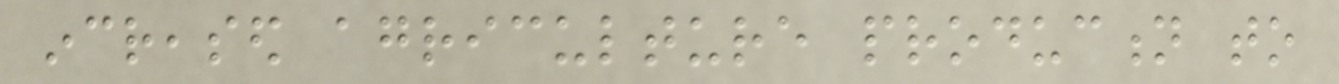increased agriculture production to
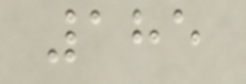185
